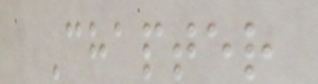Chapter
